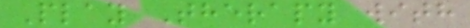Play Therapy with
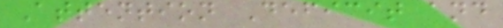Attention Deficit and
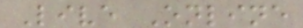Live Online
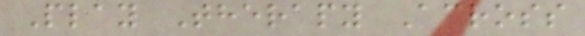Play Therapy Across
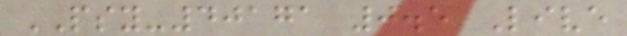PSY-40171 0.5 Live
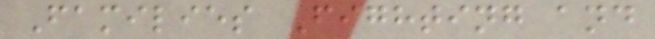Families Fighting and
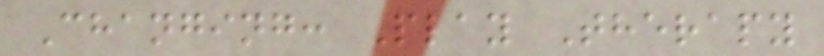Changing: Play Therapy
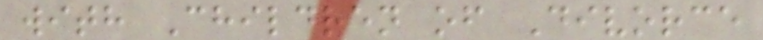with Children of Divorce
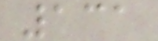131
